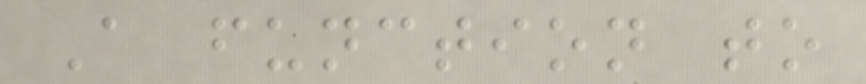A function to
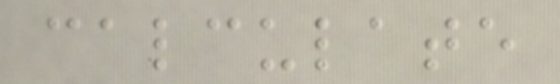calculate
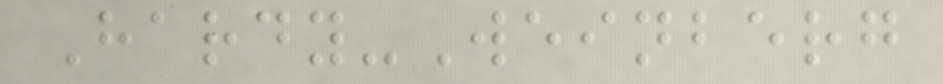Hardy-Weinberg
